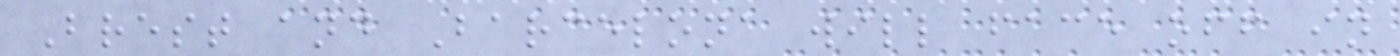Brest and Barcelona will face off in
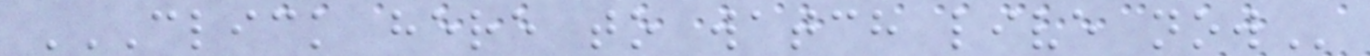CLICK HERE TO WATCH LIVE NOW
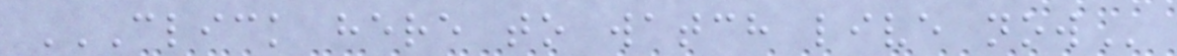CLICK HERE TO WATCH LIVE NOW
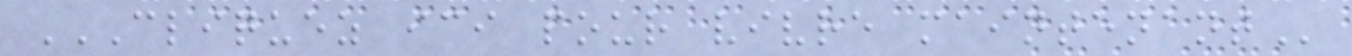CLIQUEZ ICI POUR VIVRE MAINTENANT
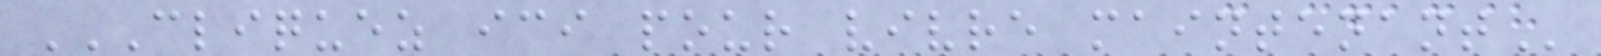CLIQUEZ ICI POUR VIVRE MAINTENANT
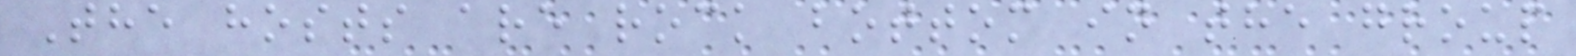The hosts are rock bottom in the group
